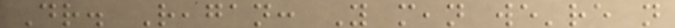Dr. Reagan: You mean we're not
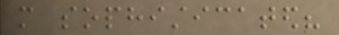more sophisticated?
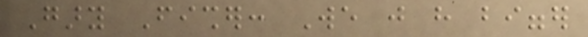Gary Fisher: We just have bigger
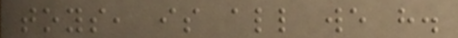toys, is all we have.
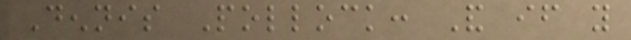Dennis Pollock: And if you
